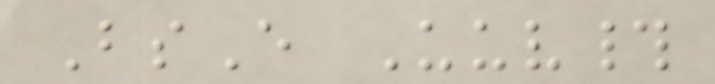BsE Uuv#
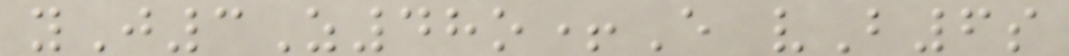yJ3Z48o+E vB6s
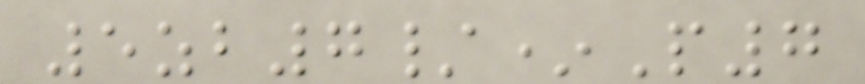5zb7/*P7
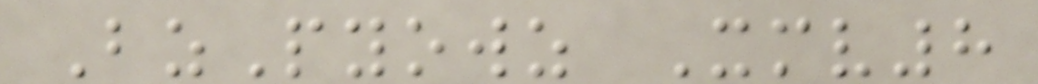BzPyowz Xmv8
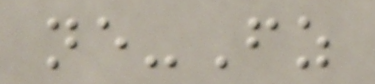ne-Fz
